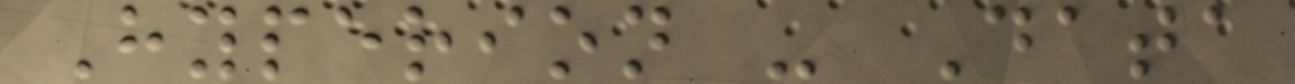Hyperion - Data
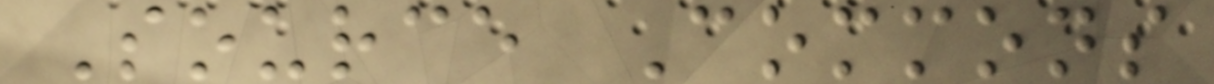Source Commons
